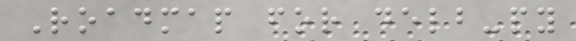Roadmap for delb-py
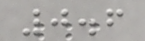0.6
